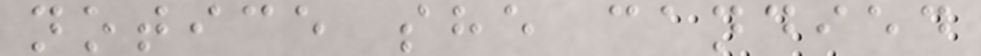notice she candied
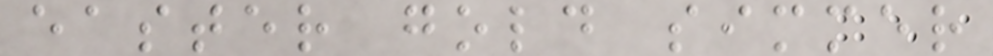easter gold simmer
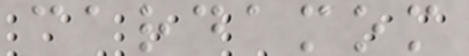cardamom
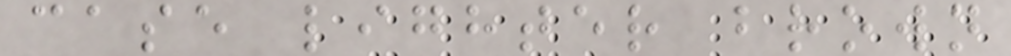case lighter brown
